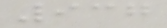937
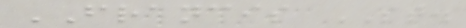FRANCIS ST.
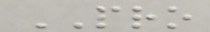PRO
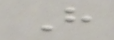H
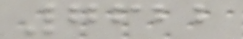7622
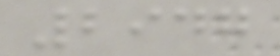2947
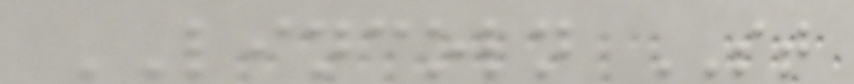LINCOLN ST
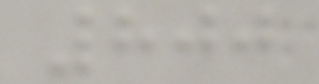800
